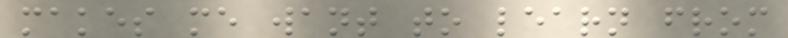makes me want to learn from
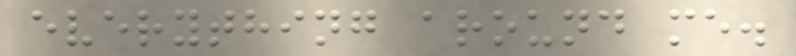everything around me.
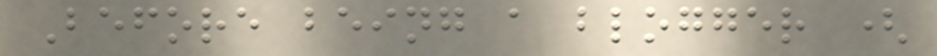Before being a blogger (
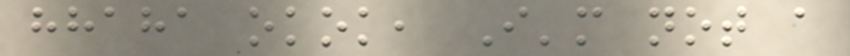hhaha okok, I'm not a
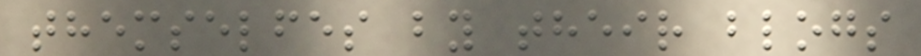themselfes by their blogs
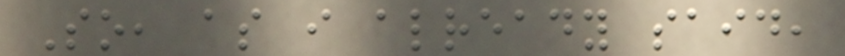So, as i already said,
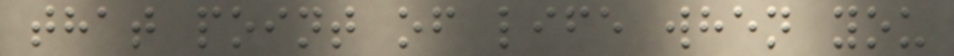that point of life when you
